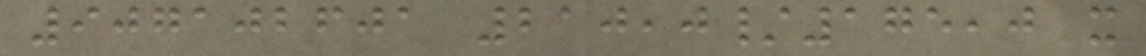907102601 210,0/175,0 x
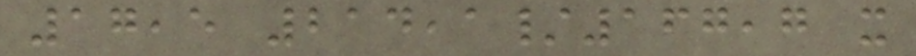17,5 214,1/167,7 x
